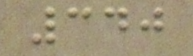340
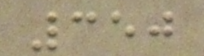350
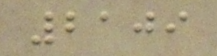2109
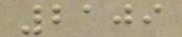2109
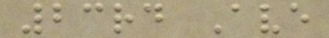23rd Ave
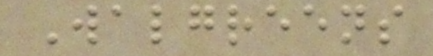Walgreens
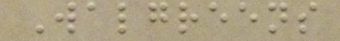Walgreens
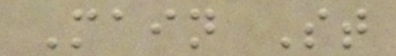Main St
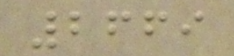2669
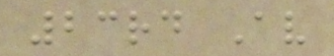23rd Av
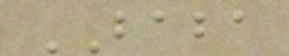BABA
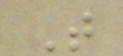T
